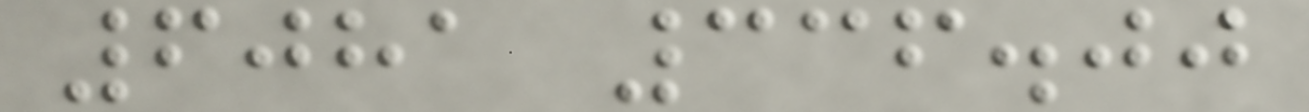6081 336.00
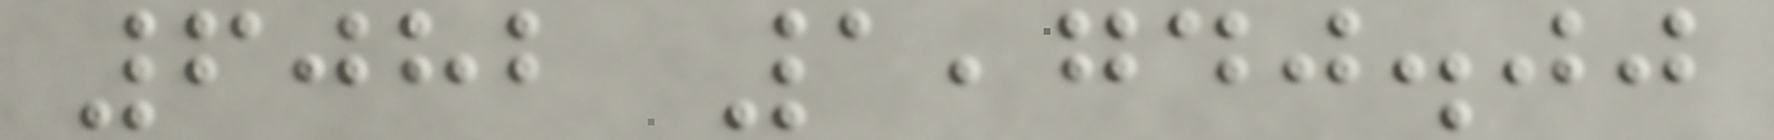6082 1,740.00
